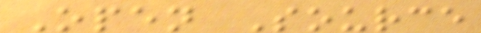Open Source
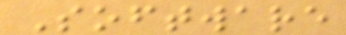Software
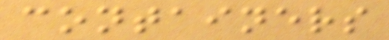containers
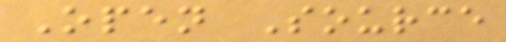Open Source
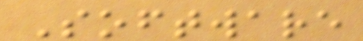Software
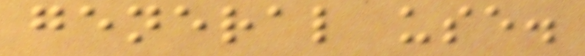general use.
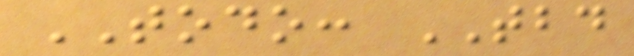TODO: TBD
